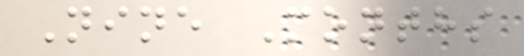Nine Months
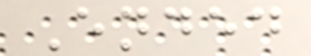Ended
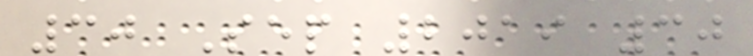30 Sep 2019 30
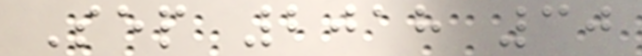Sep 2018 30
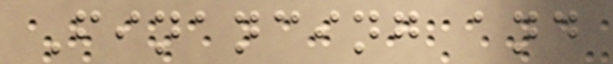Financing and
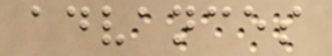advances
